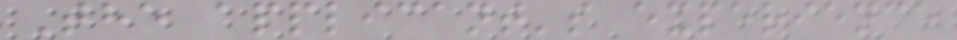The applicant's experience
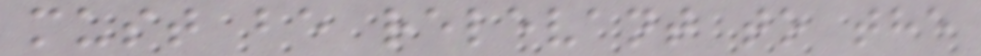must be relevant to the
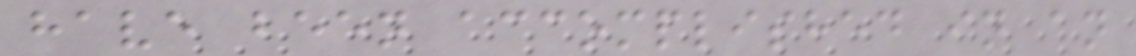have been accomplished in an
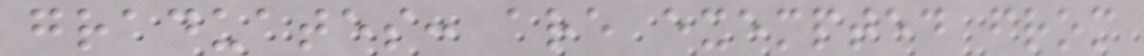graduates: are exempted from
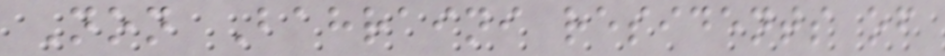Non Bahraini residents of
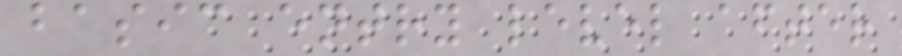basic entry level after
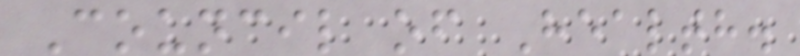Council of Health.
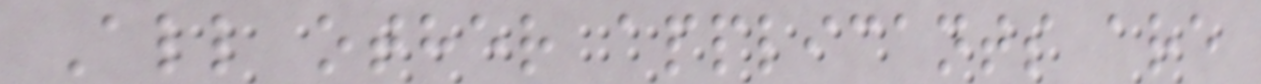All other applicants are
